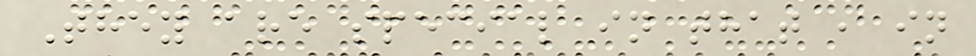They are special in that , in
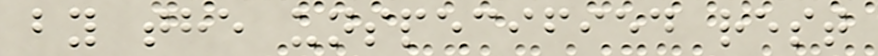by the unspecified rest
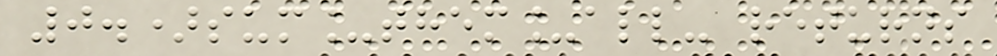0.)sum_them_all- returns
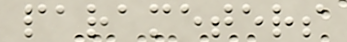parameters
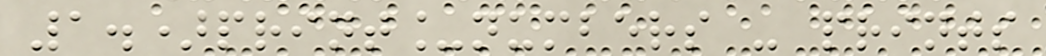1.)print_numbers - prints
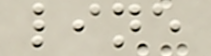line
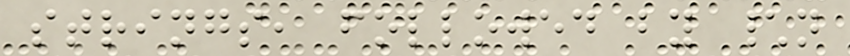strings, followed by \n
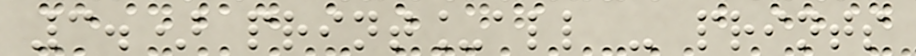3.) print_all - prints
